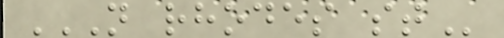N RHODES ST
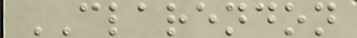CLARENDON
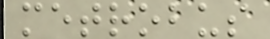metrobus
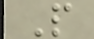P
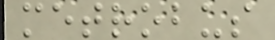metrobus
